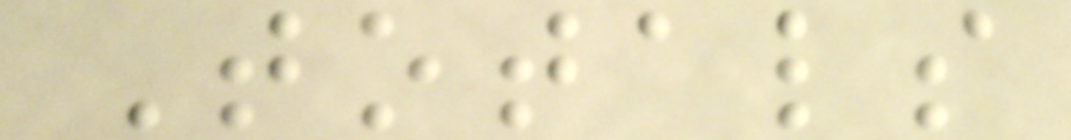Totals
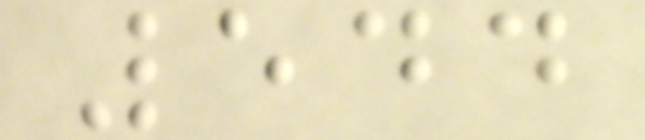544
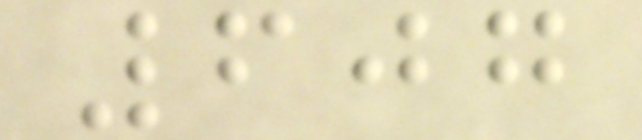607
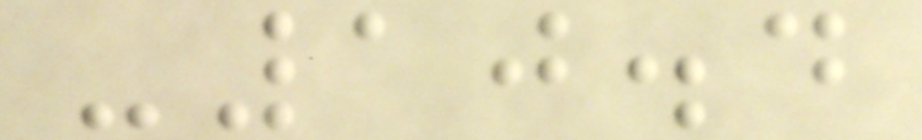-10.4
